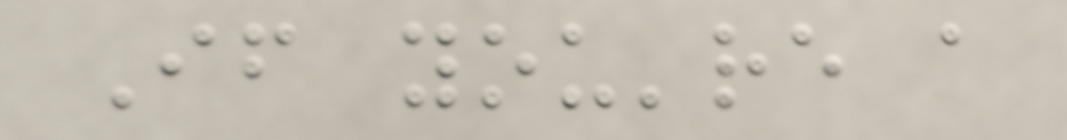If you're a
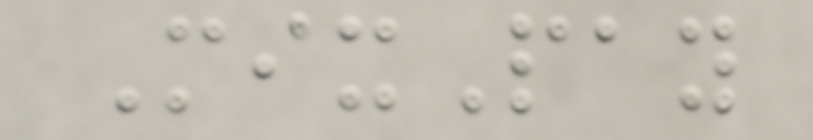MixPay
